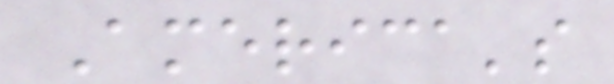America's
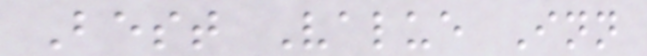Best Value Inn
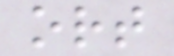ort
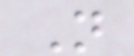N
